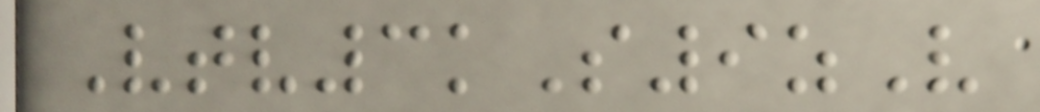Vtv3kS9zV
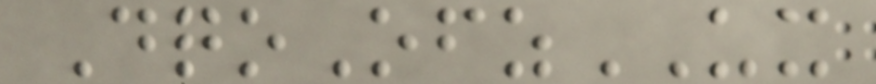DqoOfzUX
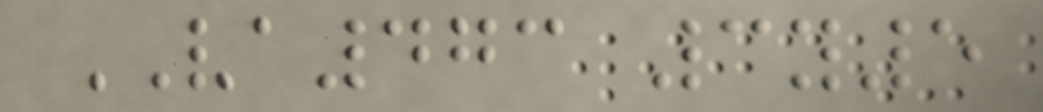VA473 3y5
